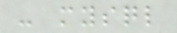- mysql
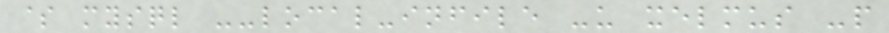$ mysql --local-infile -u xelmus -p
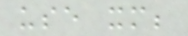use xm;
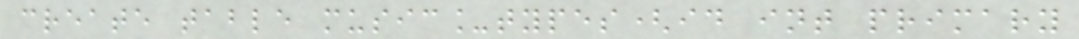create table music_types(id int primary
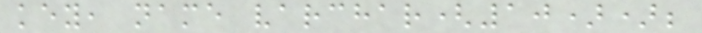key, name varchar(10));
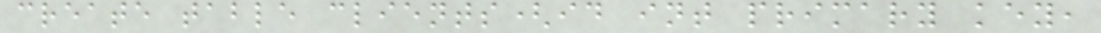create table clients(id int primary key,
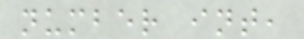number int,
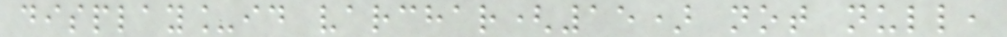display_id varchar(15) not null,
